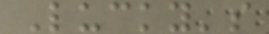Lucky's
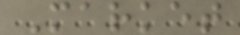Market
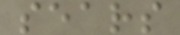sears
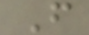F
